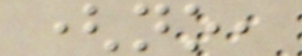(no,
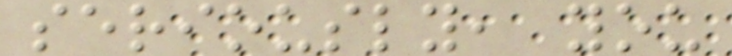seriously, you
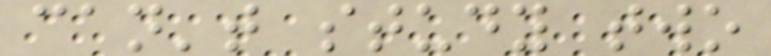can't study two
